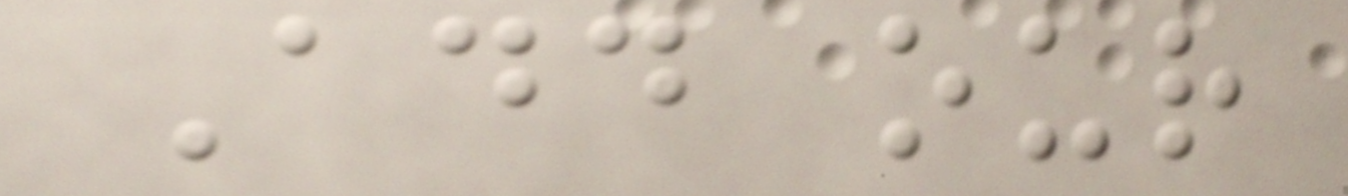Add our
